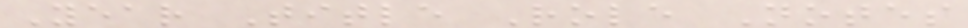Year Title Role Notes
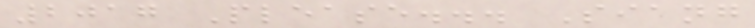2017 Please... Siang
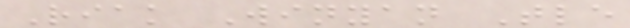Riak Winyan Tle
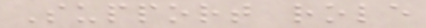Support role
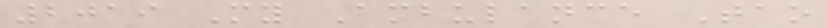2019 My Ambulance Tao
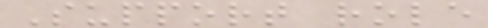Support role
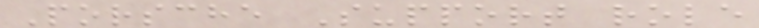Porsche Support role
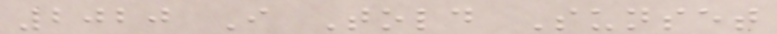2020 I Told Sunset
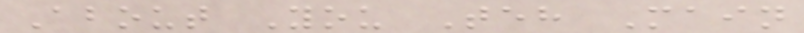About You Teh Main
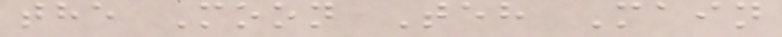the Moon Teh Main
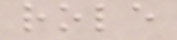role
